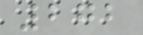272
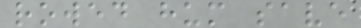rowed hum save
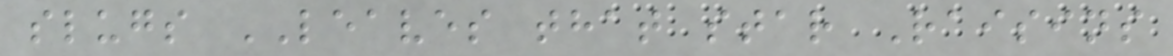slugs LEAVES that star Raisins
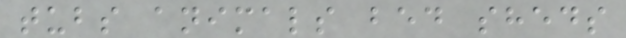tubs animals bed sheds
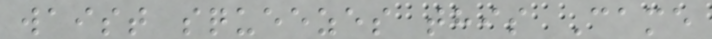waist squeezes this Came
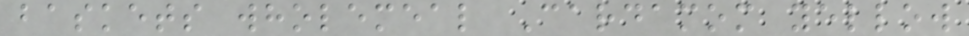baskets wholemeal Cardamom yellow
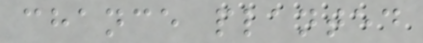chance planted
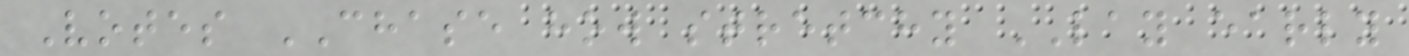Votes CHASE how stretchy LAY early
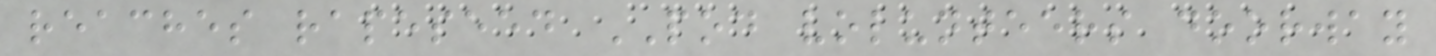reaches rapeseed POD volunteers doorway
